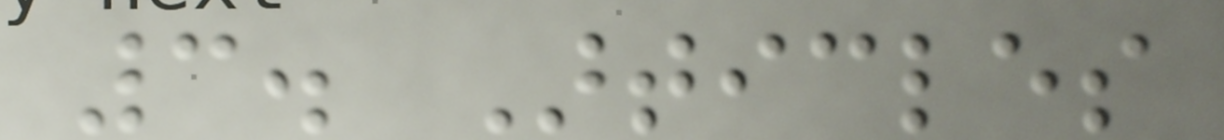3. Articles
